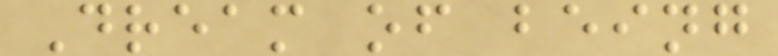Dream of being
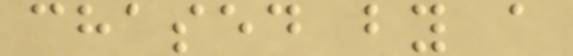chased by a
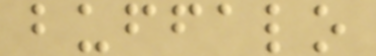buffalo
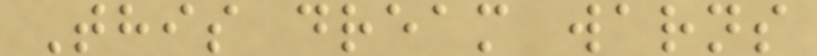This dream warns
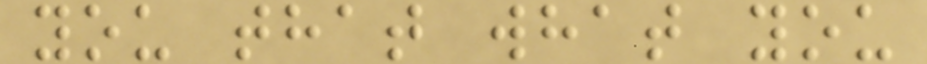you that what you
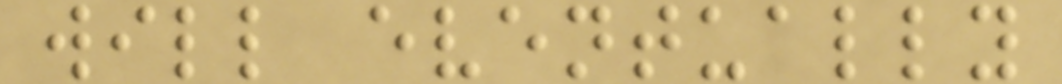will eventually
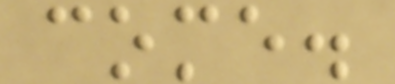come.
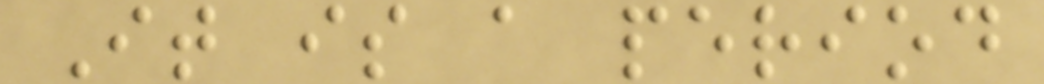It is a period
